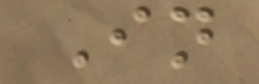In
